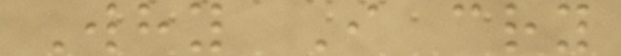Why I cry
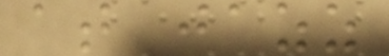at jazz
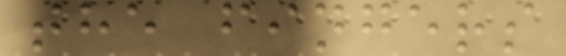the fingers
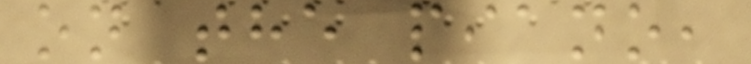on the piano,
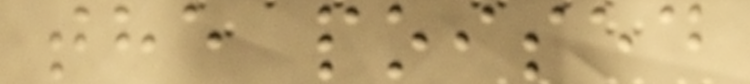the poised
